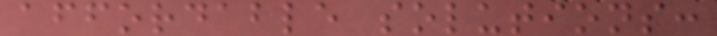affordable solutions:
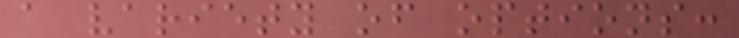a variety of options:
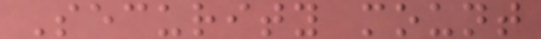Security mount
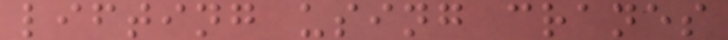lifting using cranes
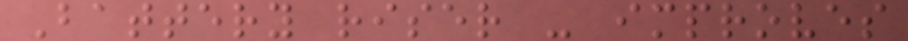Battery riser - improves
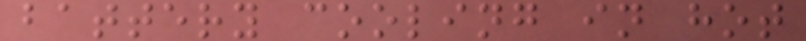battery cooling in hot
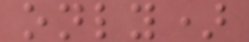only)
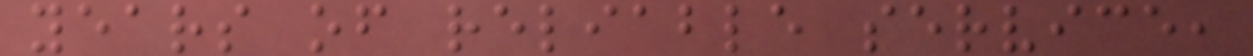years of reliable service,
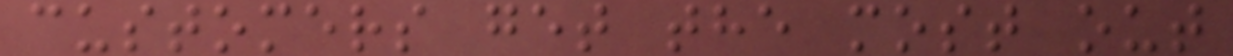customers get the most out
